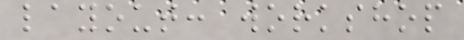layout: workshop
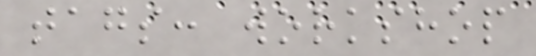tags: workshop
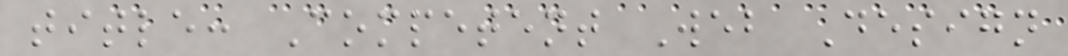title: Competent Web Design
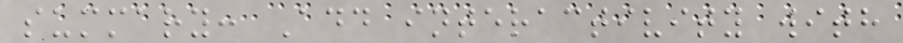summary: Add interactivity with
